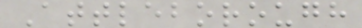Attleborough
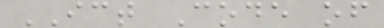ICT Code of
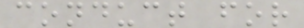conduct for
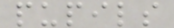pupils
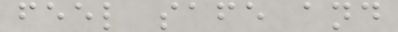feel safe and
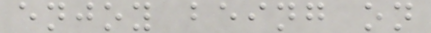enjoy being on
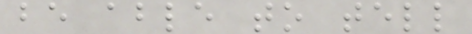be able to tell
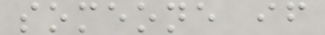someone if
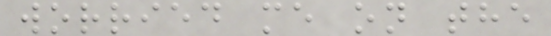worried me on the
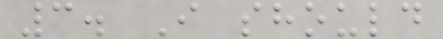3. I should
